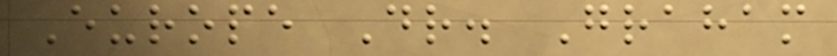Europe Dr. Graham
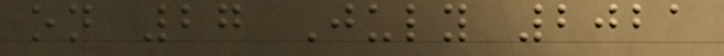on 27 July 2021
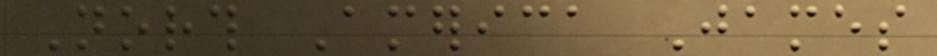North America James
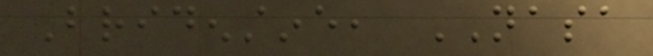Bridenstine, NASA
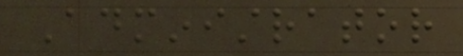Administrator
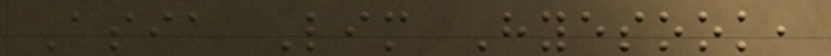Asia Lim Hyesook,
